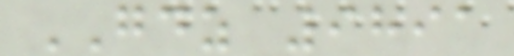GDZ 9891
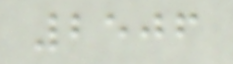2506
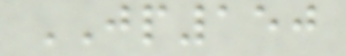JP150
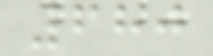680
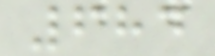684
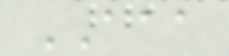AAA
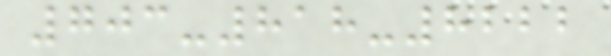703-818-8222
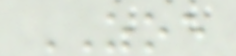ZOE
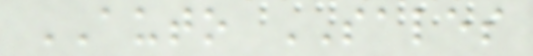AUTO SALES
